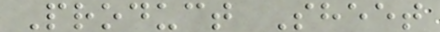Product Sheet
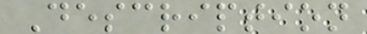Description
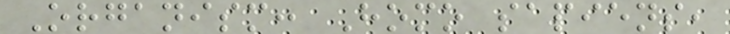Organism: Homo sapiens,
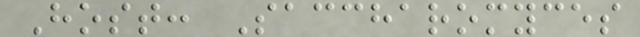Host: Saccharomyces
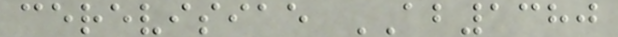cerevisiae AB1380
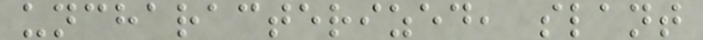uncharacterized, slant
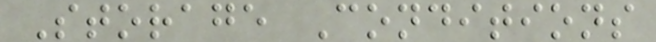Storage Conditions
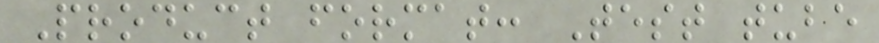Product format: Test tube
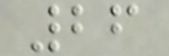26
